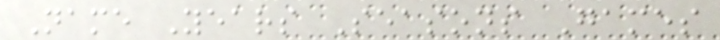Name Years Seasons Games
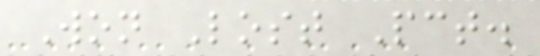Won Lost Pct.
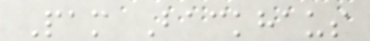Pam Backhaus
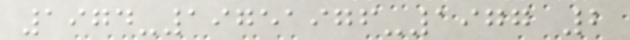1974-19751976-1977 2
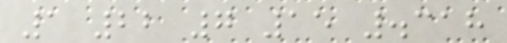1 22 7 15 .318
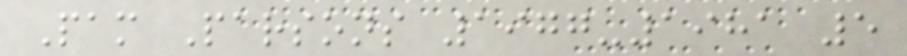Pam Parsons 1977-1981 5
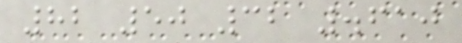82 50 32 .610
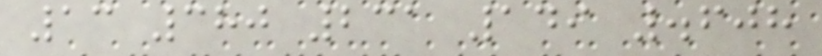13 380 231 149 .608
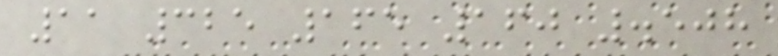11 325 165 160 .508
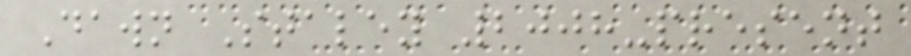Dawn Staley 2008-present
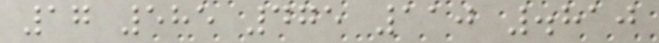17 585 475 110 .810
